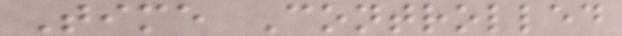Time Controlled
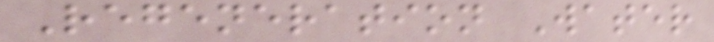Regeneration Water
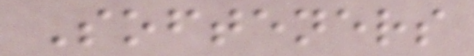Softeners
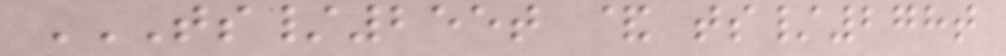TS/255T & TS/278T
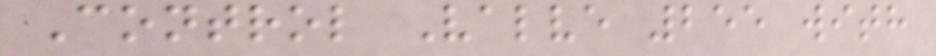Control Valve 255 with
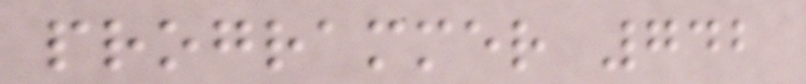programmer 742
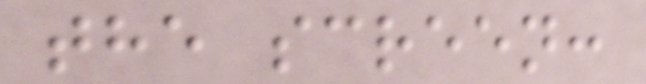the screen:
